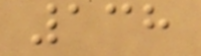138
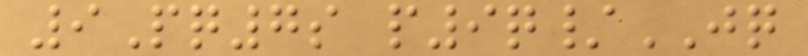9Pq7s p9q/JQ
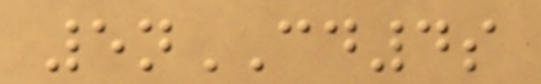5nCD4s
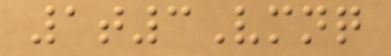1t3Vmnq
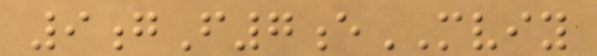9gF7eMVIY
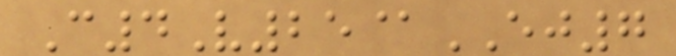C4V25@EJ7
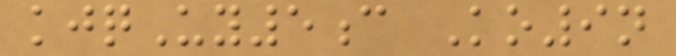kjqUy5c Ko9n
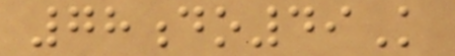78do49K
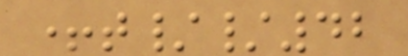+t//42
